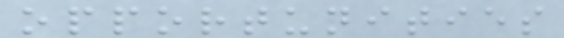opportunities
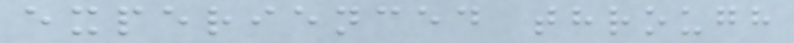experienced through
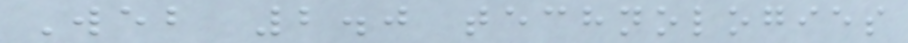Web 2.0 technologies
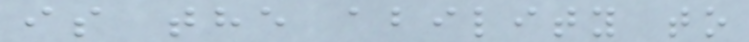is the ability to
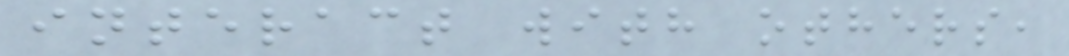interact with others,
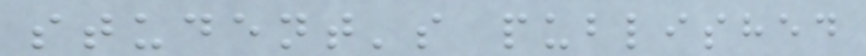student's published
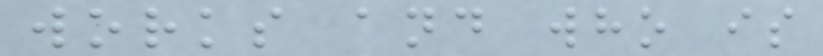works and who is
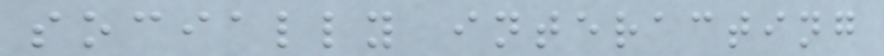socially interacting
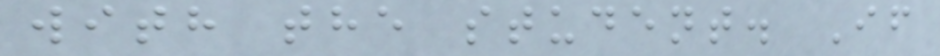with the student. If
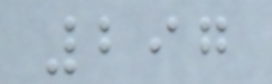297
